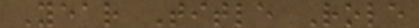Year Title Role
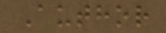Author
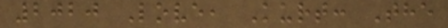2020 Love, Kurt: The
